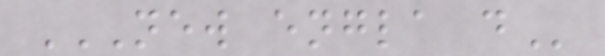NEW ENGLA D
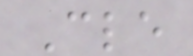Cle
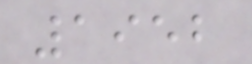1952
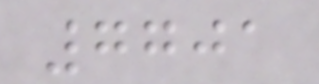7701
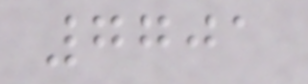7701
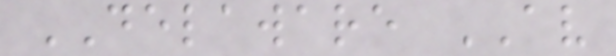DELAWARE AV
